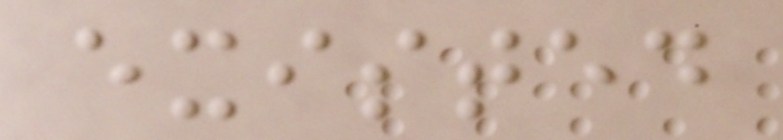existed
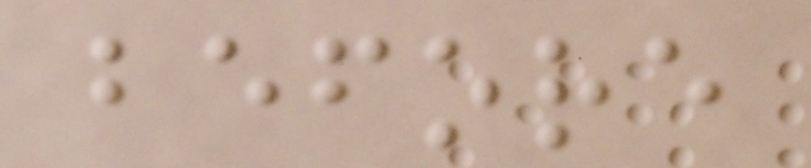before
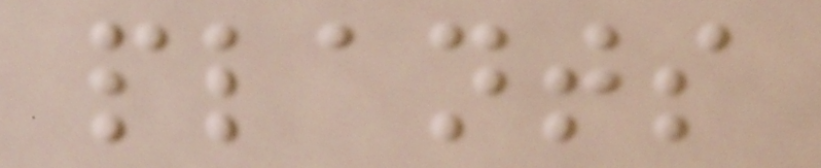plants
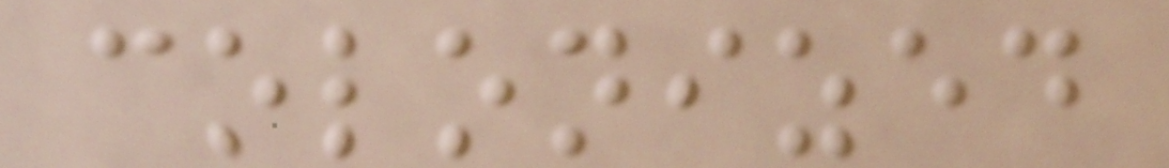colonized
